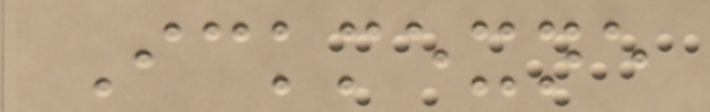Ickmexne
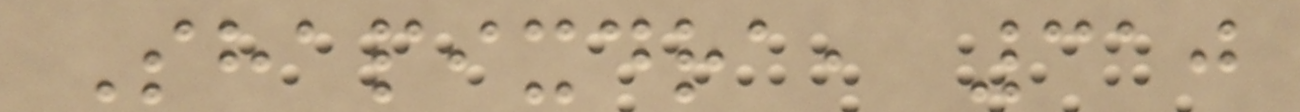Shapixdra, 310
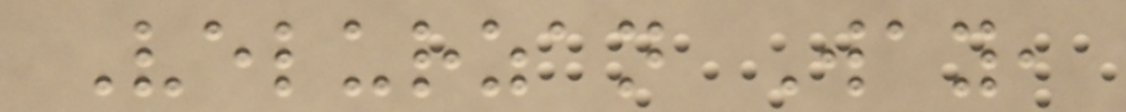Velurzan Way,
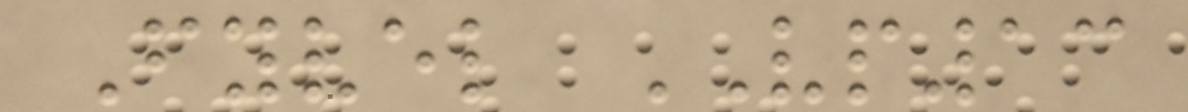Fyvel VP13
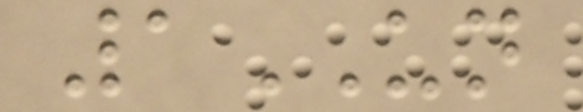1UN
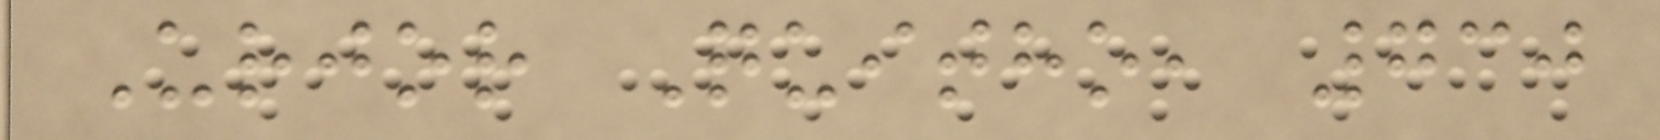Urjor Quitho, 730
